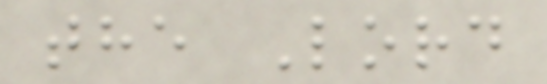the Lord
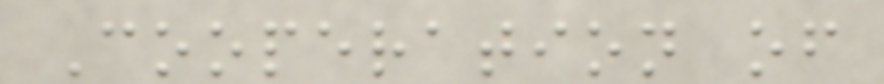Cooperation of
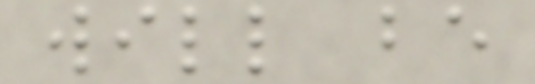will be
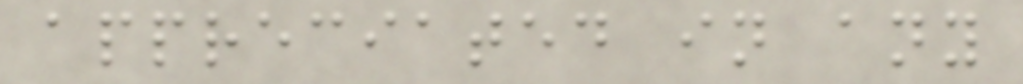appreciated in any
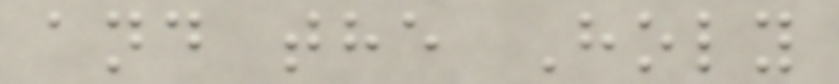and the Holy
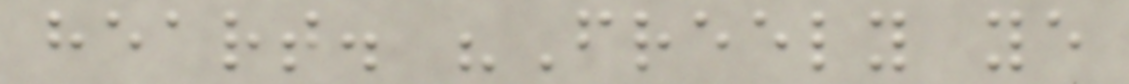heart. "Freely ye
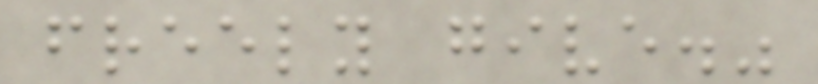freely give."
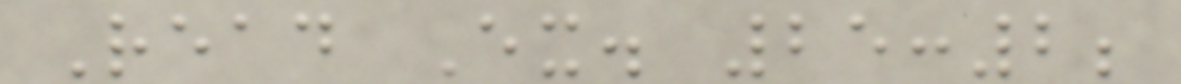Read Ex. 25:2;
